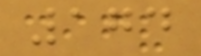174
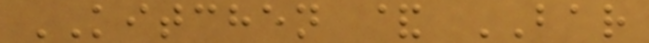KITCHEN & BAR
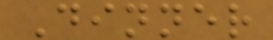Dinner
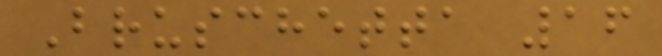Bruschetta 16
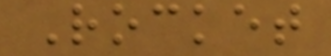Rocket
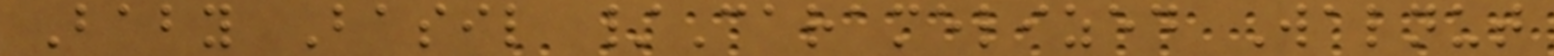Baby Basil /Caramelized Walnut
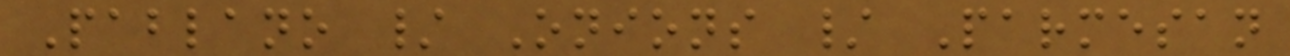Pablano / Onions / Parmesan
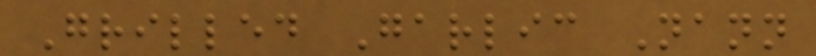Grilled Garlic Nann
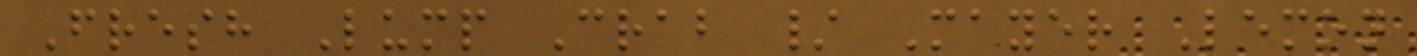Fresh Lump Crab / Mayer Lemon
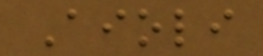Aioli
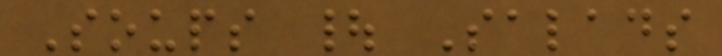Soups | Salads
